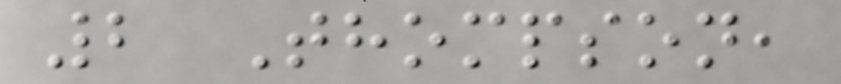2 Thompson,
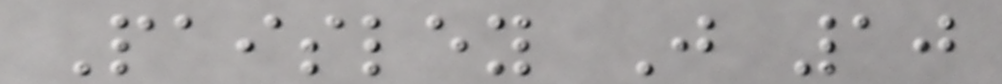Paisley J 10
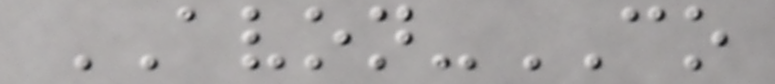AVON-CO
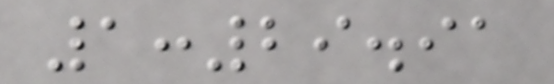1:29.91
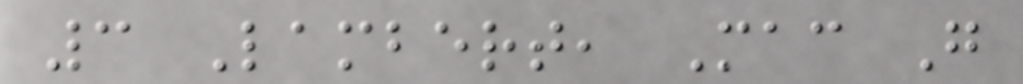3 Lambert, Mac G
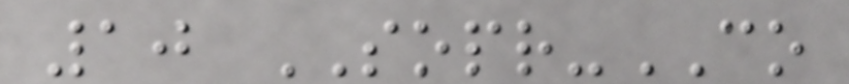10 SOPR-CO
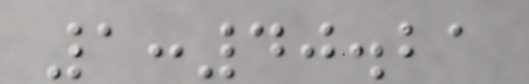1:40.21
